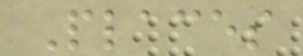Places
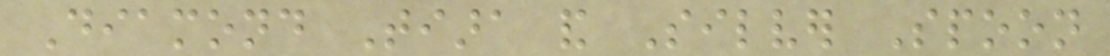Diamond Tiara and Silver Spoon
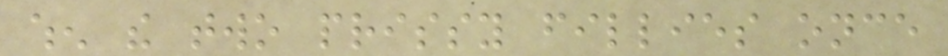when the two prissy fillies once
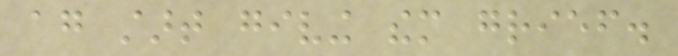again start giving them grief.
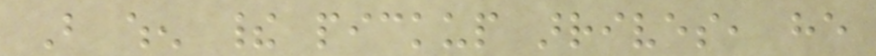But when their pickup arrives, he
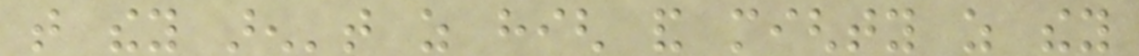that they aren't as high and mighty as they
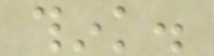think.
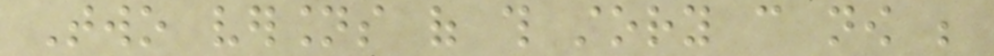Two versions of this story can now be
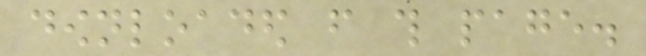downloaded from this page.
